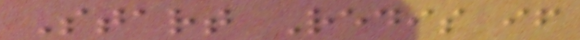Start Redis if
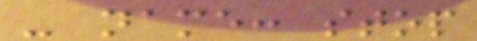- name: stop
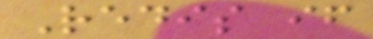Redis if
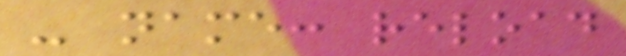- name: reload
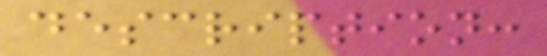description:
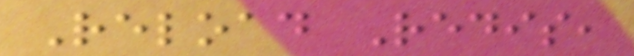Reload Redis,
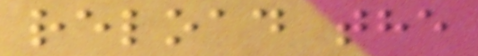reload the
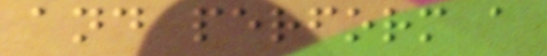and perform a
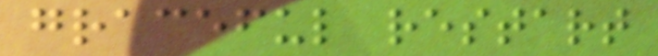graceful restart
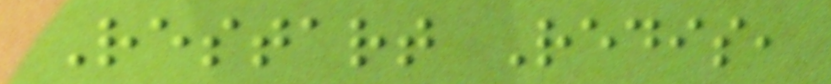Restart Redis,
